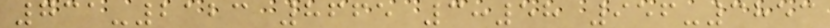731-2123 8665 3:58 956-3853
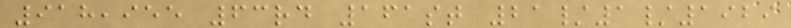918,955 63rd 161st 21/1/1929
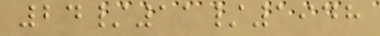24/11/1948
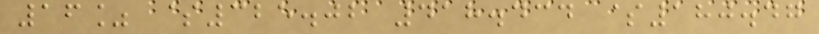16% $325.02 418.434 $180.47
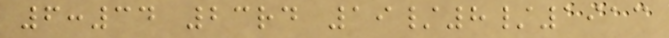6:34 23rd 19/8/1913
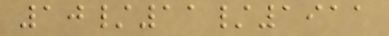10/11/1911
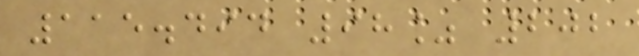115.494 98% 202
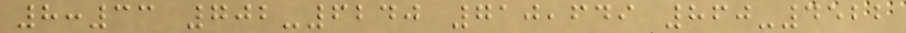8:33 702-6240 710,649 860-4522
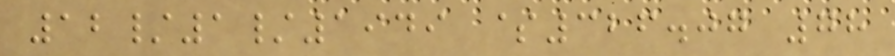12/1/1949 $326.07 78
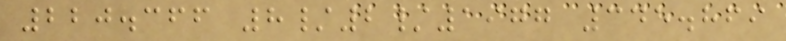220.366 8/2/1977 345.869
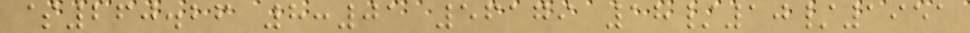$260.26 8:01 56179 18/10/1951
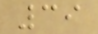39
